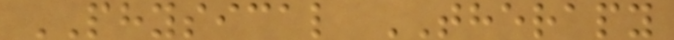PHYSICAL THERAPY
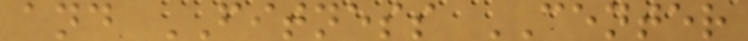and FITNESS CENTER
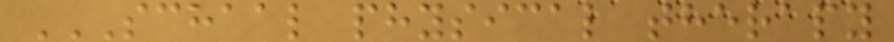SCHAAL PHYSICAL THERAPY
